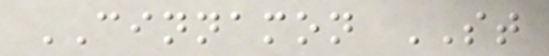CINNAMON ST
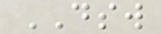DSW
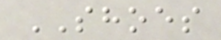SHOES
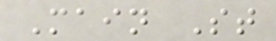Main St
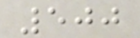500
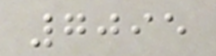7095
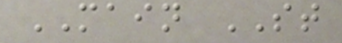MAIN ST
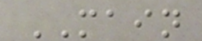MAIN
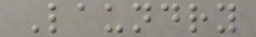Laundry
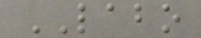LABO
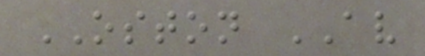OSTON AV
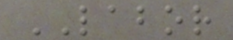LABOR
